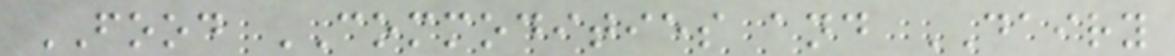FOOD COMMODITIES and DAIRY
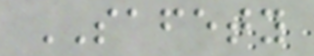SAFETY
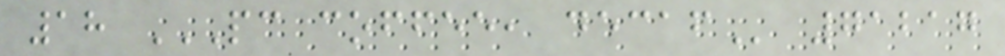18 PC COFFEE, DECAF 71217
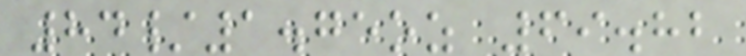84/1.75oz 69.82
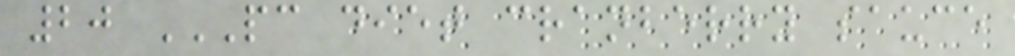20 PC DIET CRANBERRY SAUCE
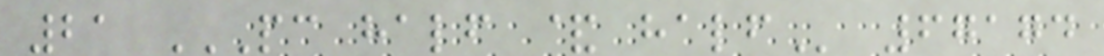21 PC HALF & HALF 67174
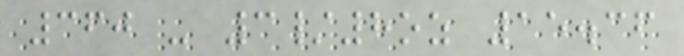360 - 3/8oz 15.36
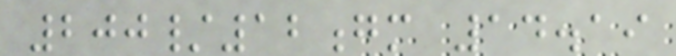200/12gm 14.19
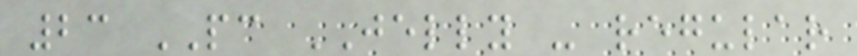23 PC JELLY - regular
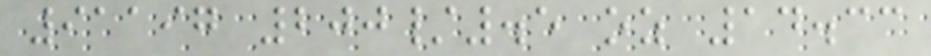91197 200/.5 oz 14.33
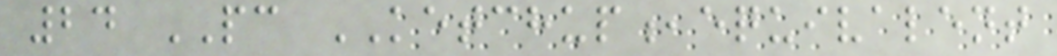24 PC KETCHUP,equivalent
